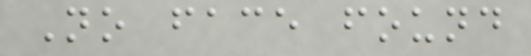No face found
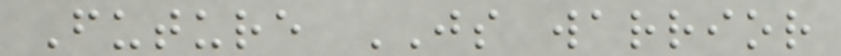Future JS warrior
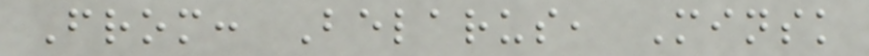From: Belarus, Minsk
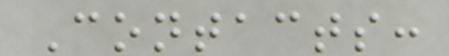Contacts:
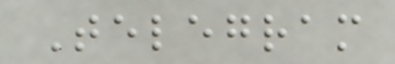Telegram
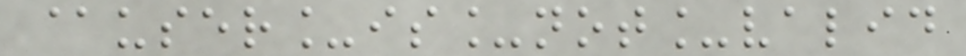@user_is_not_valid
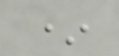*
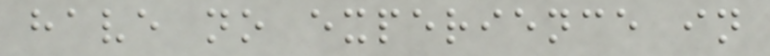have no experience in
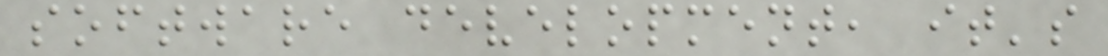software development, it's
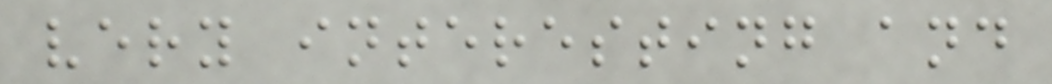very interesting and
